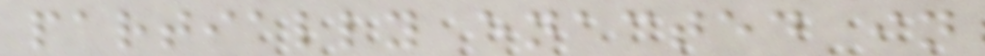partially enacted in
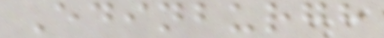Edinburgh
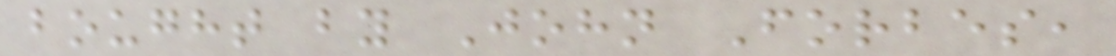bought by John Forbes,
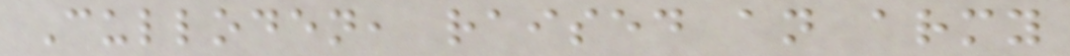Culloden, raised an army
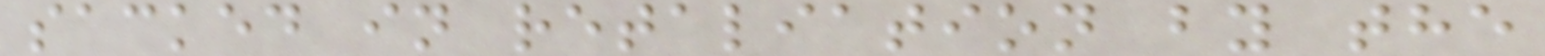sacked in retaliation by the
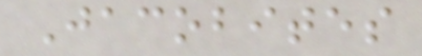Jacobites
